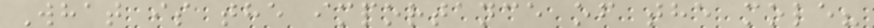What is the importance of the mole?
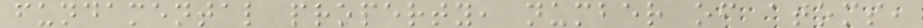fundamental property, number of atoms,
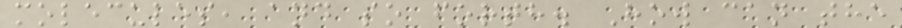molecules, and so forth. How can the
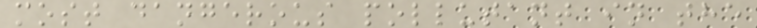most dangerous pollutant in the
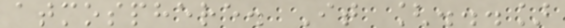atmosphere. It [...]
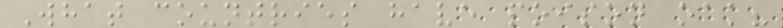What countries have poison oak?
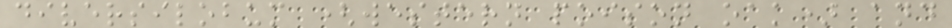diversilobum (western poison oak) and
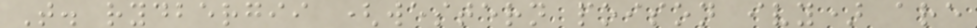T. rydbergii (western poison ivy) are
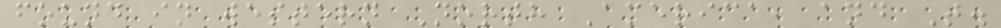found in western North America, and T.
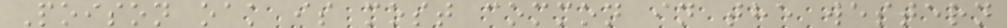Poison oak is most common in the western
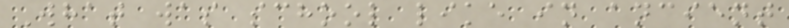What was school like in ancient
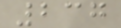237
